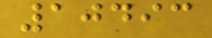10493
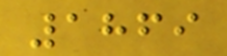1869
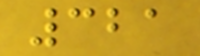321
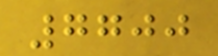7700
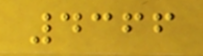4366
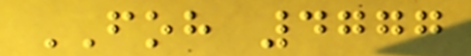FOH 4777
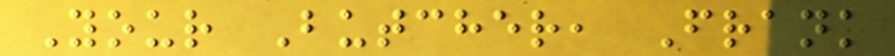Your Butcher, Frank
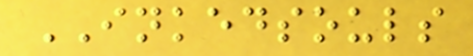INKEDSOULS
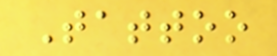Tattoo
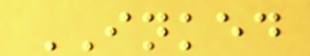INKED
